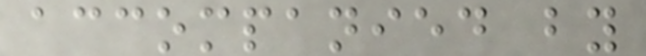accompanied by
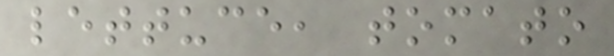lettuce, tomato
